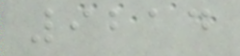9214
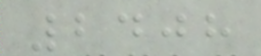2408
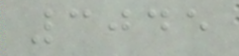3045
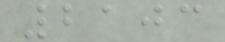2103
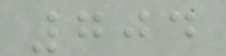704
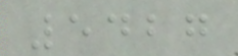5427
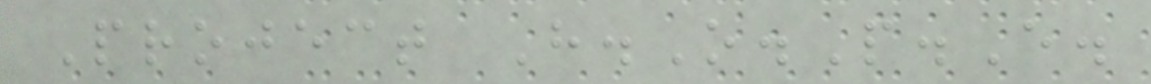Project H.O.P.E.
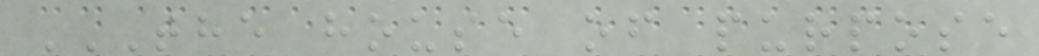THE HOUSE OF PURPOSE
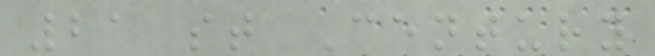21 st Century
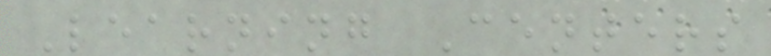Learning Centers
